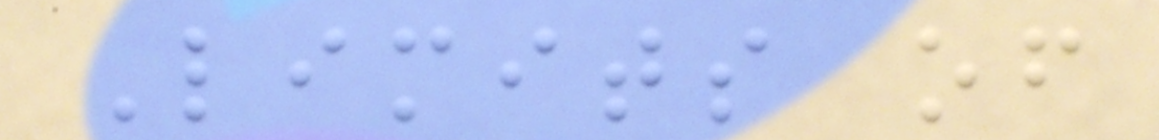Limits of
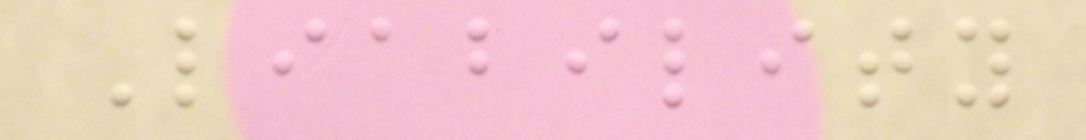Liability
